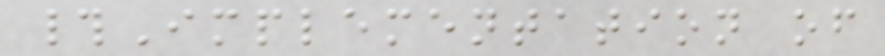#Implementation of
